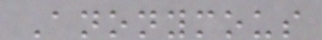Anonymous
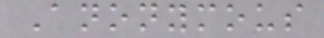Anonymous
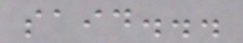said...
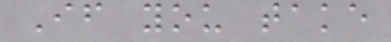If you take
